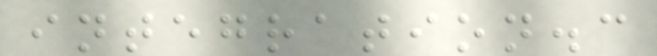integration.c
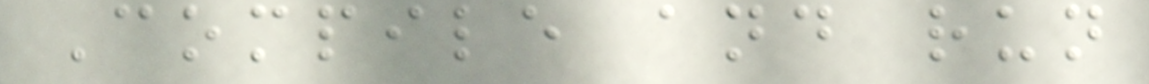Compile and run
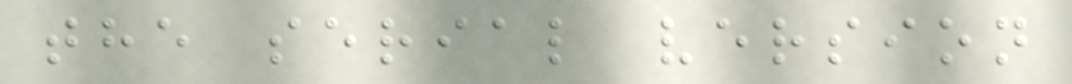the serial version
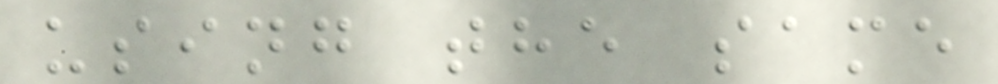using the same
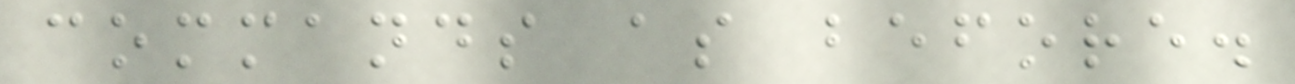commands as before.
